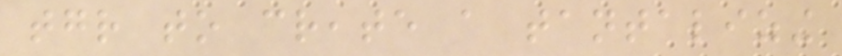together to create a tantalizing
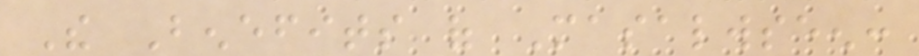The Benefits of Masalwseen:
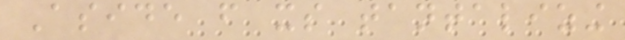Aside from its tantalizing
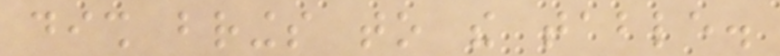dish brings to the table.
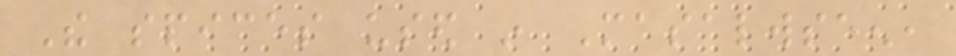The spices used in Masalwseen,
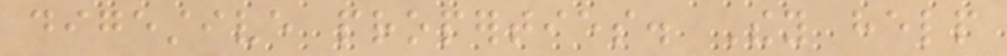digestive properties. They help
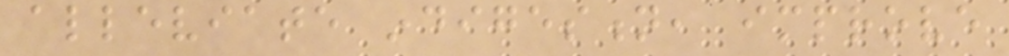alleviate indigestion, improve
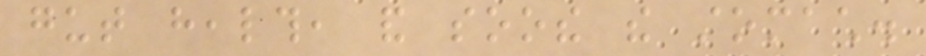gut health, and soothe the stomach.
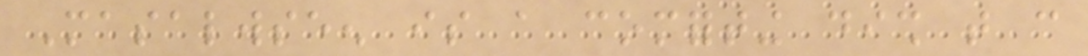Masalwseen is a comforting dish that can
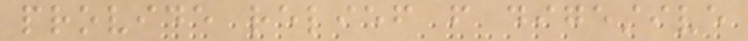provide relief from digestive
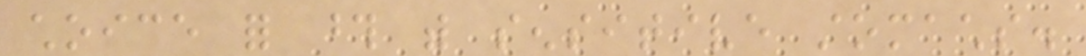choice for those with sensitive stomachs.
